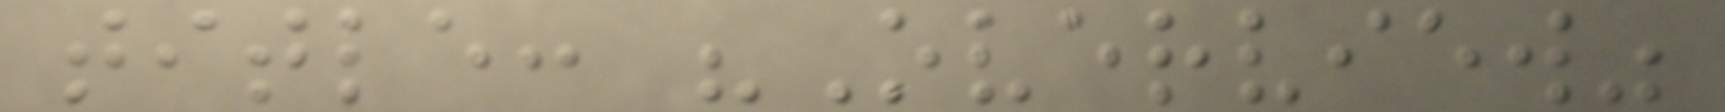title: "Overview"
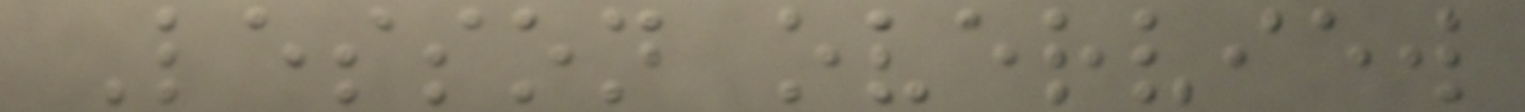Lesson overview
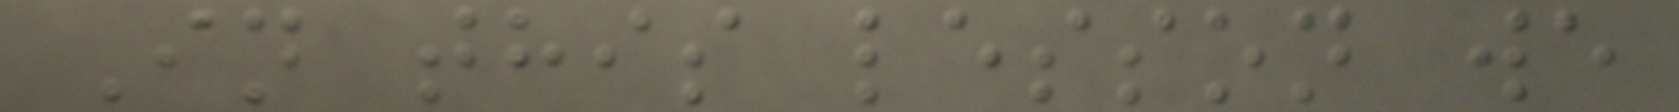In this lesson we
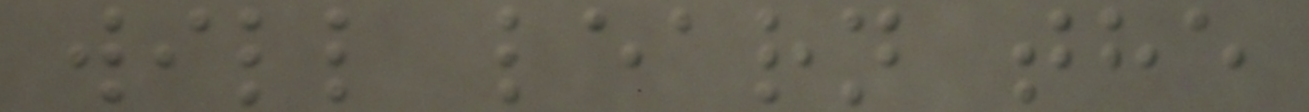will learn the
